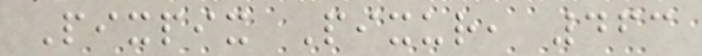Pixpix Pixur, 463
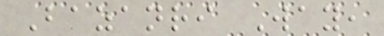Bazanri Way,
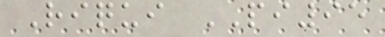Riqui PI95
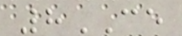8CE
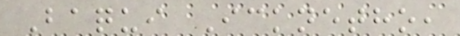Baqui Icknetho,
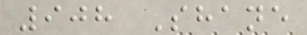908 Shane
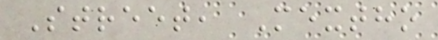Street, Mextho
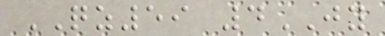QZ59 4JY
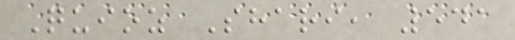Quioz Shari, 541
